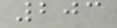203
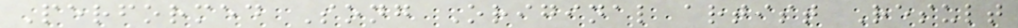Performed Song Original artist Result
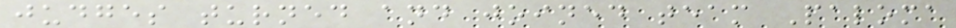judges turned and joined team Paloma
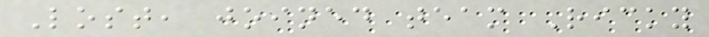Lost, joined team Ricky
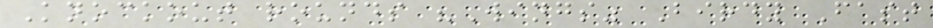Knockout rounds "Wings" Birdy Fast
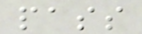pass
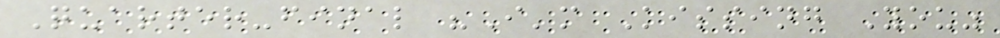Quarter-final "I'm Kissing You"
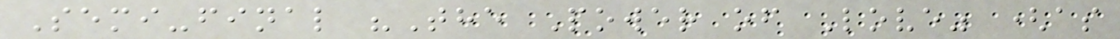Semi-final "The Power of Love" (as
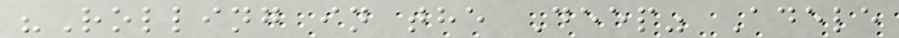"Rolling in the Deep" Adele
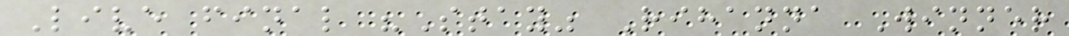Live final "Stay" Rihanna Winner
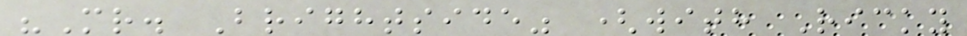"Mr. Brightside" (with Ricky
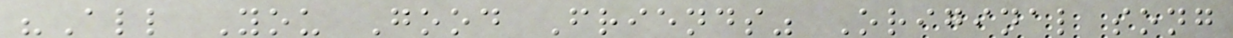"All You Good Friends" Original song
